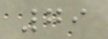79
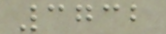3732
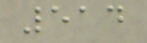514
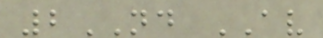2ND AV
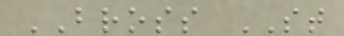BROSS ST
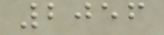2056
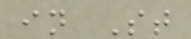in St
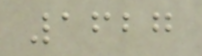1627
